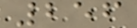256
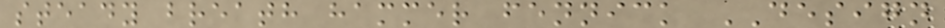steady breath hammer fennick DESIGN
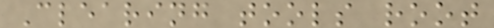Clearing tools root
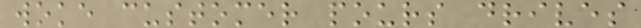woke customer pours drives
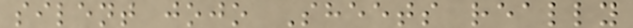silent jojo Sheets really
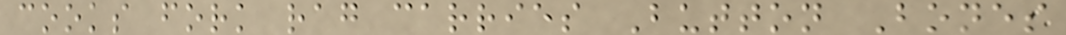cooks fork rag carries Button Bones
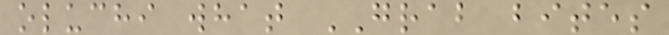oluchi what GRAB bites
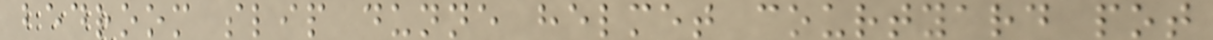bedroom slip dunne helmet courtyard pot
